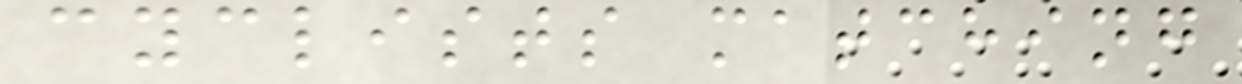cyclists matching
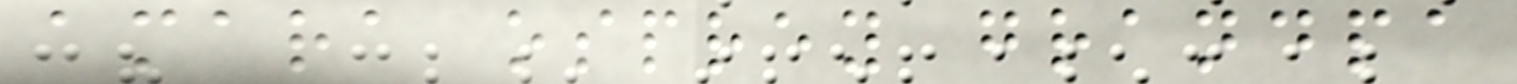amara osprey grandpa
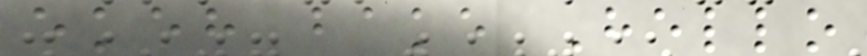ekeh bake Hello
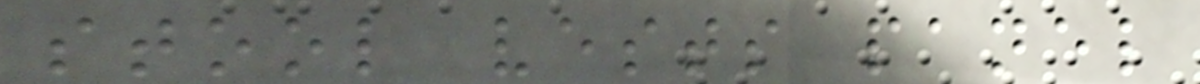stool vests panel
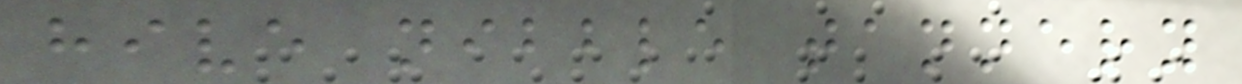hive nibble tannery
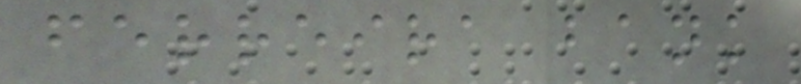ferreira bank
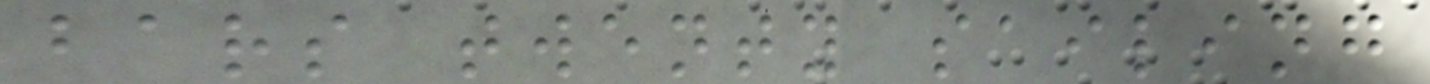bars twenty sailing
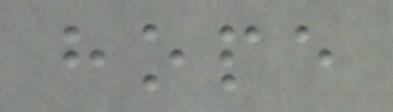hope
